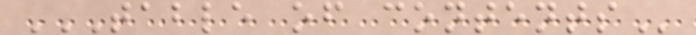TABLE OF CONTENTS
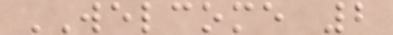WELCOME 2
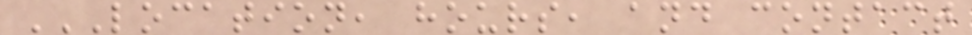LOCATION, HOURS, AND CONTACT
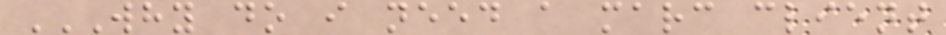WHY DO I NEED A MARC CLIENT
